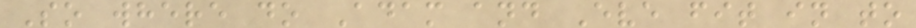So where do Adam and Eve fit in to
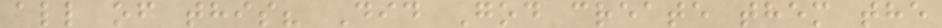all of this? Did God create them the
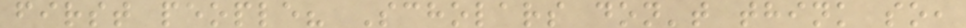first people? Scholars don't think so,
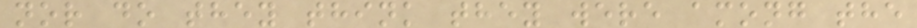nor do they think they were among the
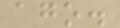ago.
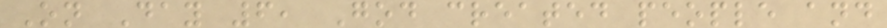On Day 6, God created people and
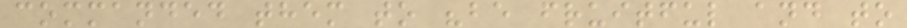commanded them to "be fruitful and to
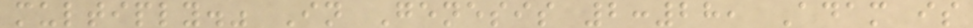multiply." In Genesis 2:28, Adam is
